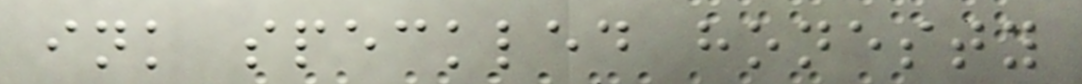ink speckled honesty
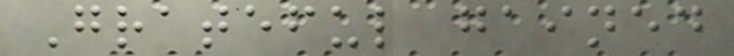Grateful gained
